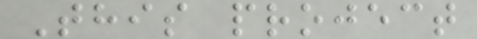This project
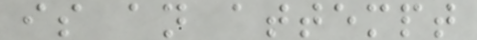is an attempt
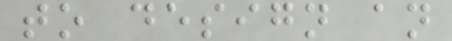to design an
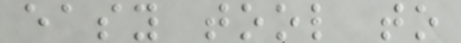easy tool to
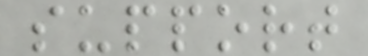support
